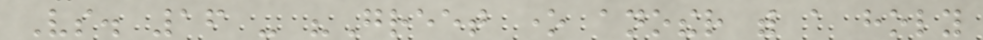Vs. 16 - "Greet one another with a holy
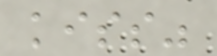kiss"
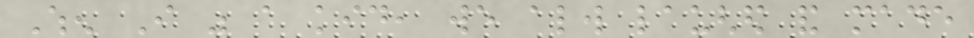When I was a kid, we always laughed and made
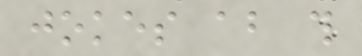jokes about this
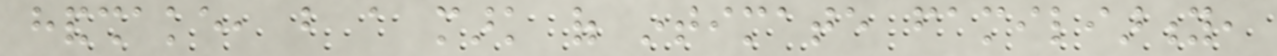handshake, but a mark of intimate familiarity,
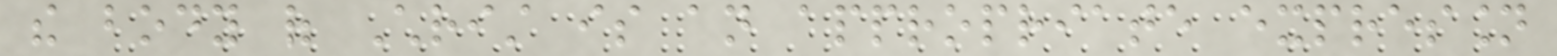the body of Christ is an appropriate expression
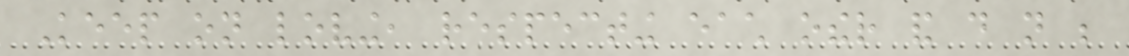Keep on loving, respecting each other and do not be
